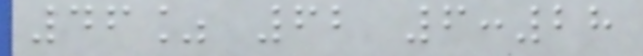46% 62 6:28
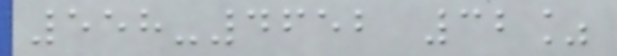558-4652 32%
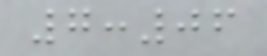7:06
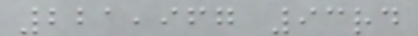221,967 93rd
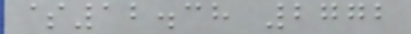$12.38 2772
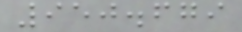950.679
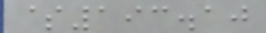$193.10
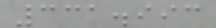331.993
